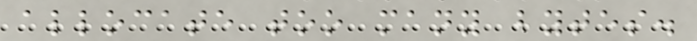allocate too many bytes.
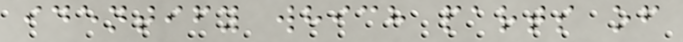identify which parts of
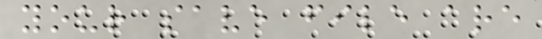your save file are
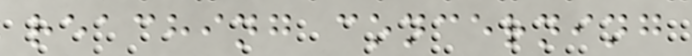reaching concerning
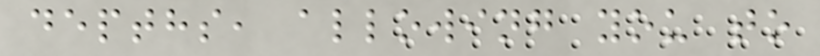depths, allowing you to
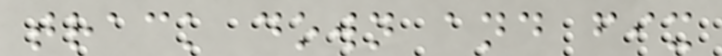track down and fix
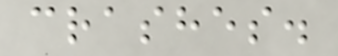crashes.
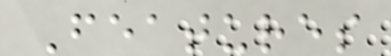Features
